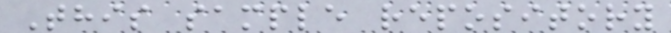This sample repository
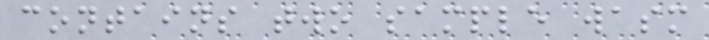contains two sample wasm
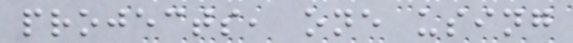projects, one using
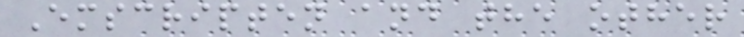Emscripten and the other
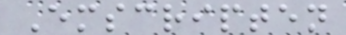Emscripten
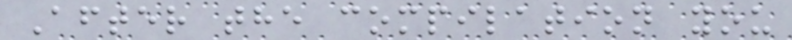After the compilation you
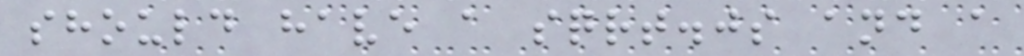should have a sqrt.js and a
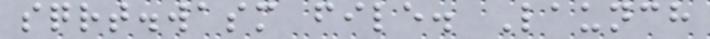sqrt.wasm file. Launch
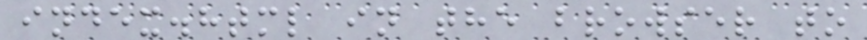index.html in the browser to
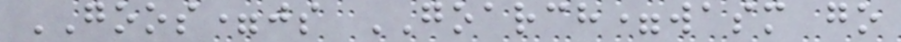GOOS=js GOARCH=wasm go
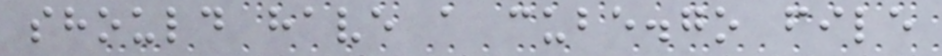should have a cube.go file
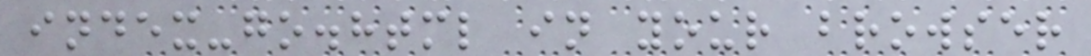index-go.html in your browser
